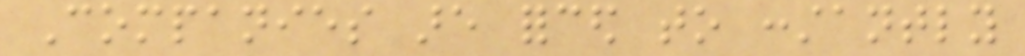Companies are forced to constantly
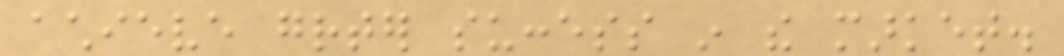achieve greater success in the market.
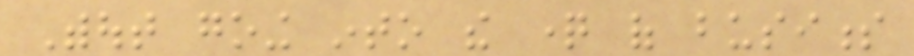Without going into the question of business
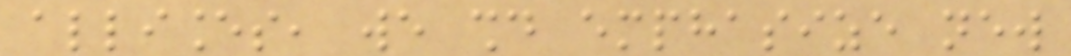alliances, we should emphasize new
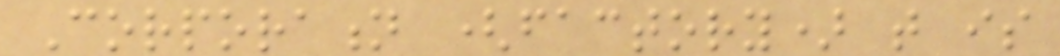Corporation (factory) that is
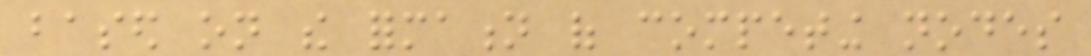based on the formation of competing nodes
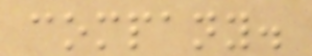company.
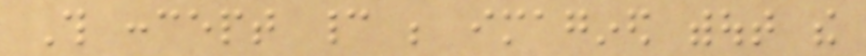This concept cannot be imagined without the
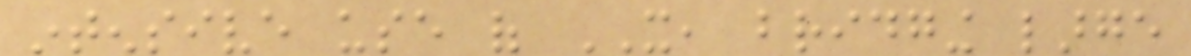intensive use of IT, bridging large
